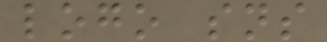logo sns
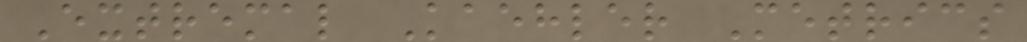Extremal Kaehler Metrics
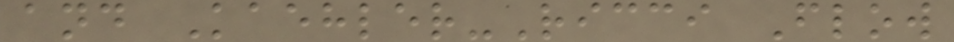and Kaehler-Ricci Flow
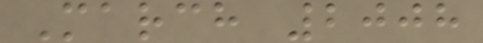March 2008
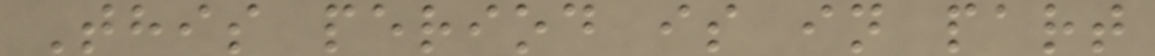This period is in part
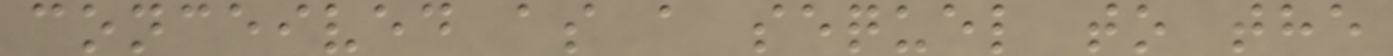conceived as a sequel to the
